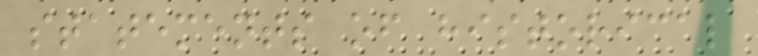statements of historical
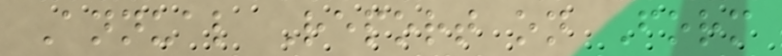Annual Report on Form
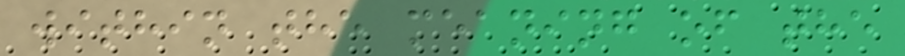within the meaning of the
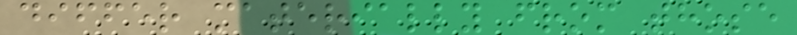differ materially from those
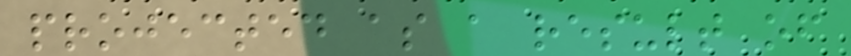projected as a result of
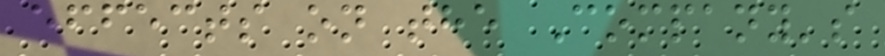effects on the Company's
